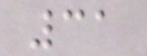31
